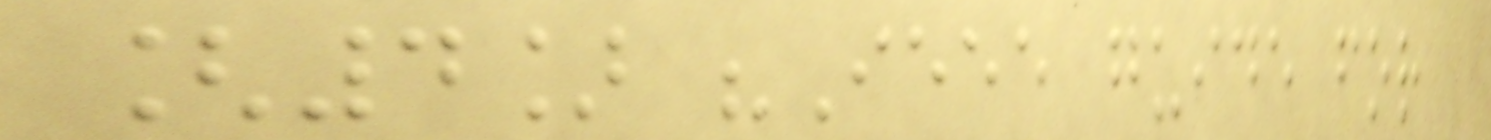[4] "Ieee guide for
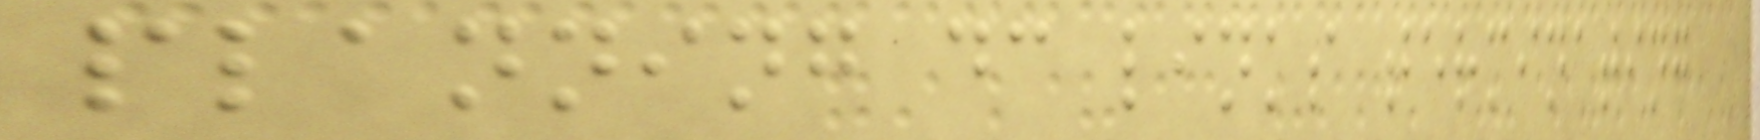planning dc links terminating
